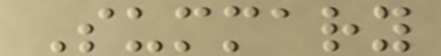Summary
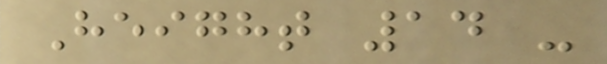Height 14 -
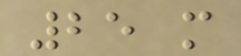25 m
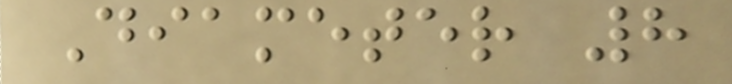Diameter 8
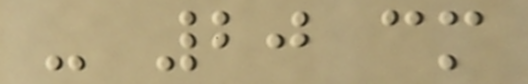- 20 cm
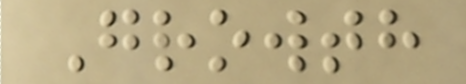Growth
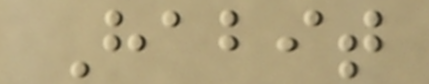Habit
